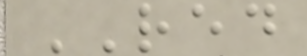RED
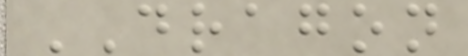DRAGON
